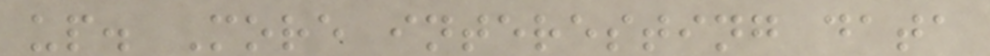up. More interesting data
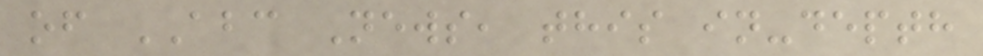of ABC News, this in-depth
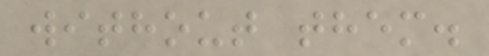without them.
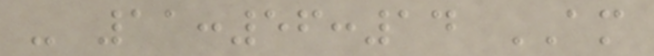- 11:56:14 AM
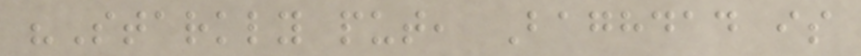"Starkly put, Baghdad is
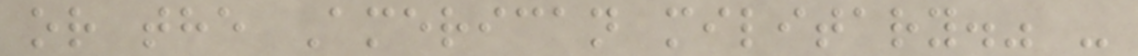or the American military." -
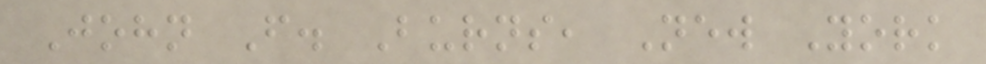John F. Burns, New York
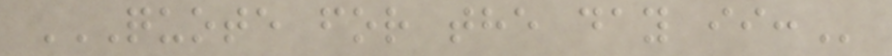QUOTE FOR THE DAY II:
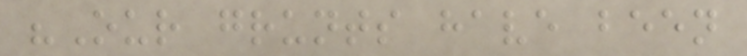"Our grunts have been
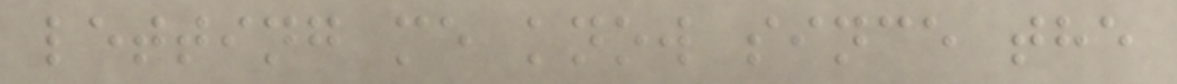letting me know since the
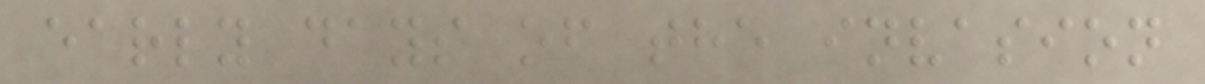early days of the invasion
